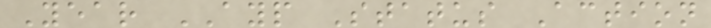Year AYP Status Action
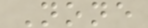None
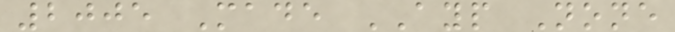2005 Made AYP None
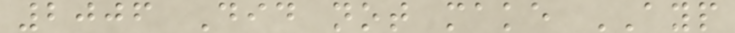2006 Did not make AYP
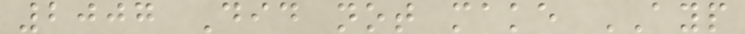2007 Did not make AYP
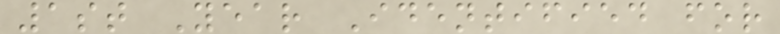1st Year Identified for
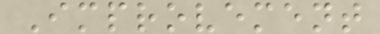Improvement
